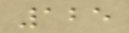125
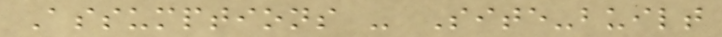Assumptions - Site-built
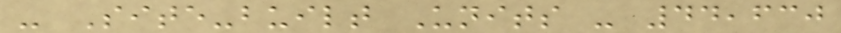- Site-built Units - 44,630
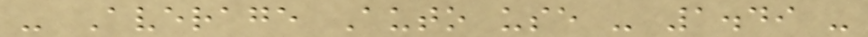- Average Auto use - 1.49 -
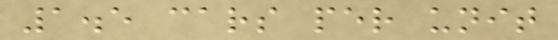1.5 cars per unit
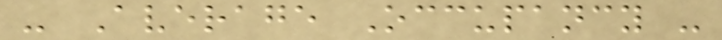- Average Occupancy -
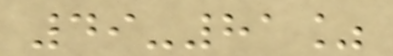49-81%
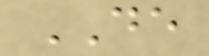DE
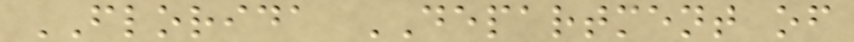FLORIDA DEPARTMENT of
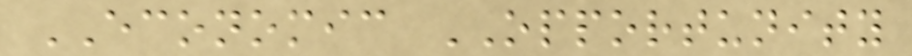ECONOMIC OPPORTUNITY
